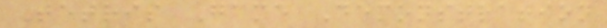Tetris Game Demonstration
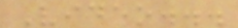Video...
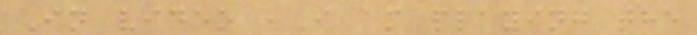In video ,I am playing the
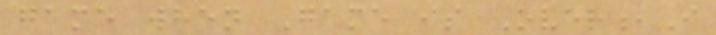game when Game is Over,I
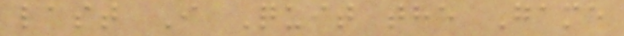last I Quit the Game
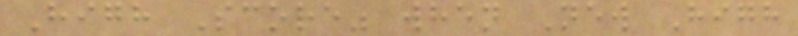High Score" when New High
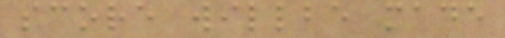score willbe made
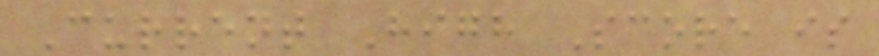Current High Score is
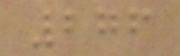276
